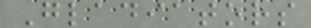Gladiators
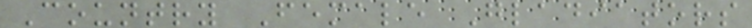Country Female Gladiators
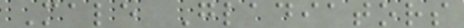Male Gladiators
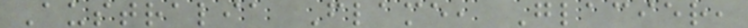Australia Flame, Glacier,
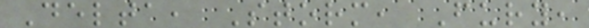Delta, Storm, Fury,
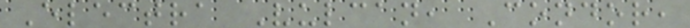Electra Vulcan, Condor,
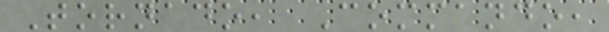Tornado, Commando,
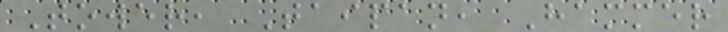Tower, Taipan, Hammer
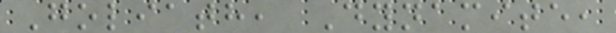Goliath, Dynamite,
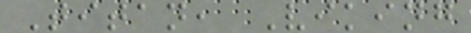Titan, Viking
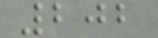202
